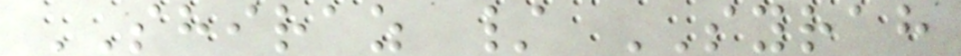SHIRAZ / SYRAH
